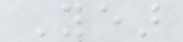Year
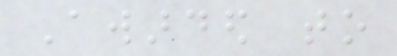Awarded to
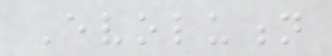Evolution
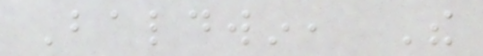Baldwin, The
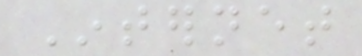Internet
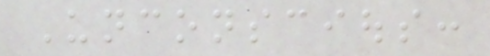Unconscious:
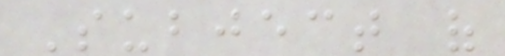Subject of
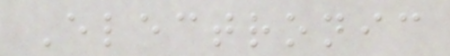Electronic
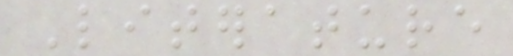Literature
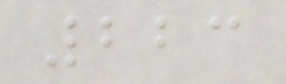223
